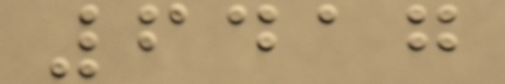6417
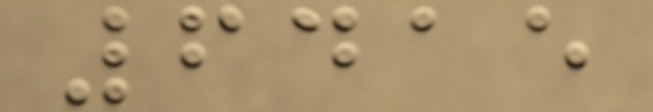6415
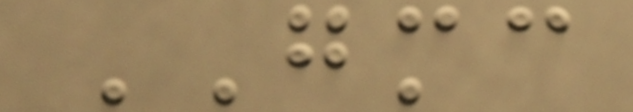GMC
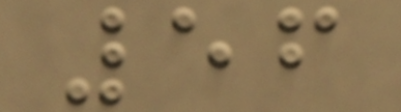56
